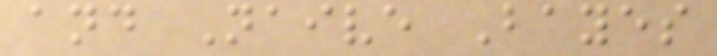and Naive Bayes
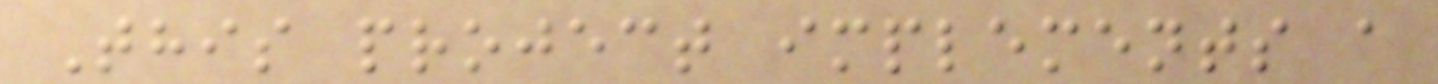This project implements a
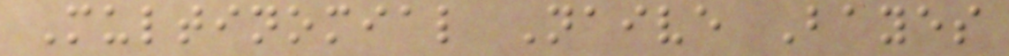Multinomial Naive Bayes
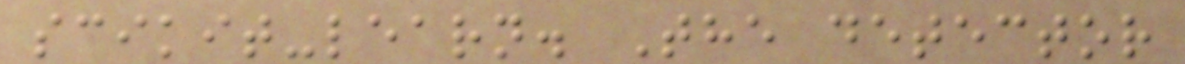scikit-learn. The detector
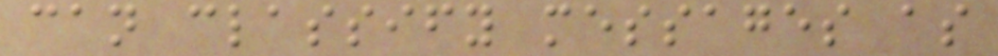can classify messages as
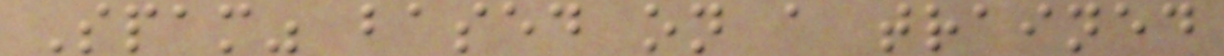Spam" based on a trained
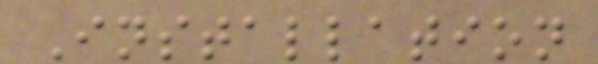Installation
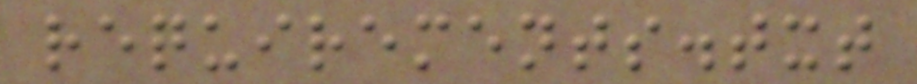requirements.txt
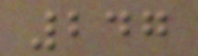247
